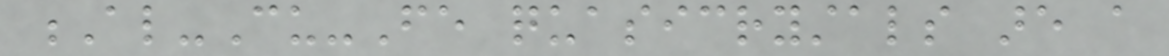Al-Cu-Fe quasicrystals are a
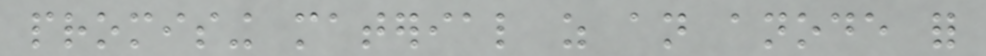promising material as an anode for
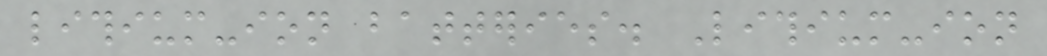lithium-ion batteries. Lithium-ion
